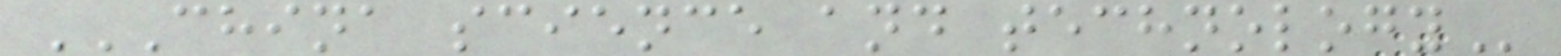CHINA SCIENCE AND TECHNOLOGY
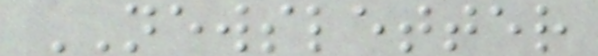NEWSLETTER
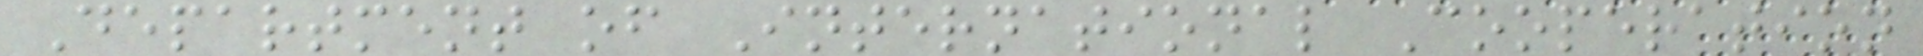Department of International Cooperation
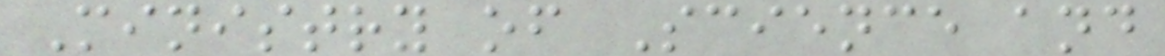Ministry of Science and
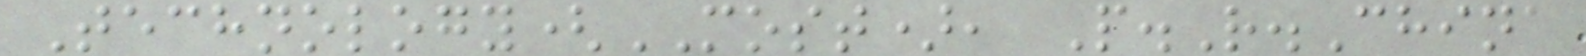Technology(MOST), P.R.China
